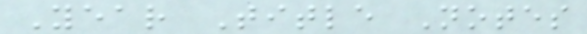Year Title Notes
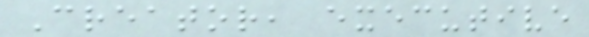Creator, executive
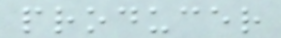producer
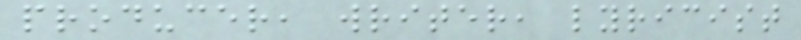producer, writer, lyricist
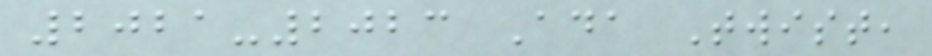2021-2023 Ada Twist,
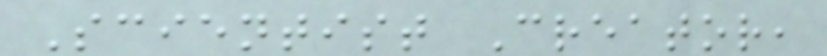Scientist Creator,
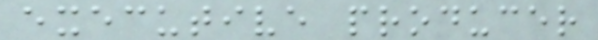executive producer
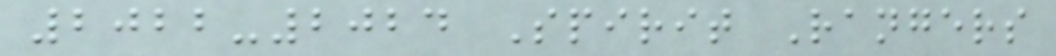2022-2024 Spirit Rangers
